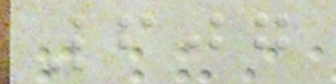607
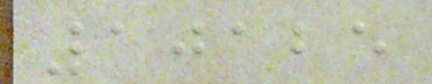10125
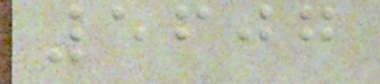5607
